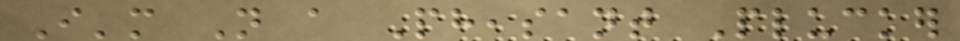I'm Not a Pheasant Plucker
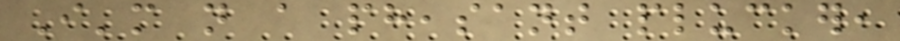I'm not a pheasant plucker,
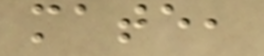mate,
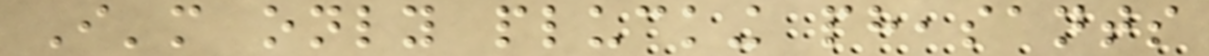I'm only plucking pheasants
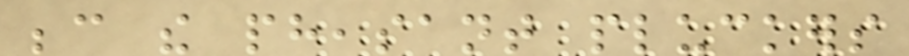because the pheasant pluckers
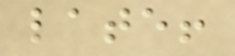late!
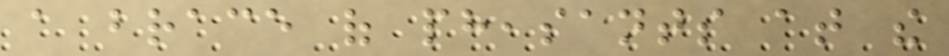a brace of pheasants at the
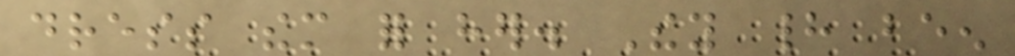dress them for her. They had been
